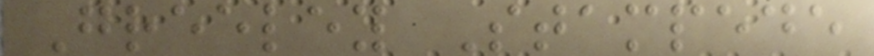Greeley Stampede
